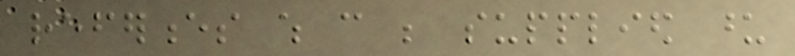references which can be supplied upon
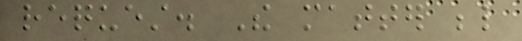request. The matter below
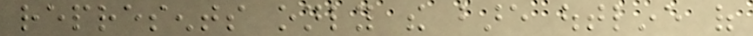represents only the bare outline of
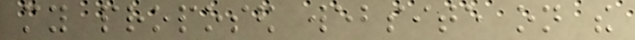my proposed website on the
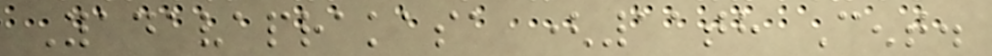Yadavaprakasa (11th Cent.
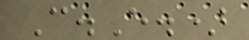C.E.)
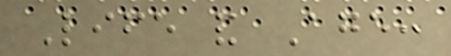Life and Age:
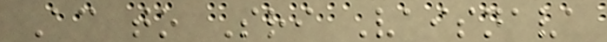According to Sri Vaisnava
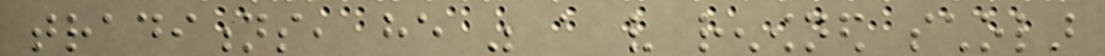traditions, he was a very renowned scholar
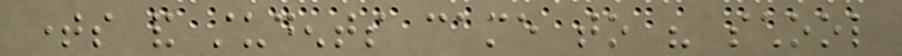times and students came to his school
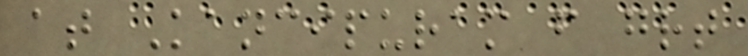at Kancipuram from great
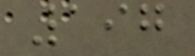197
